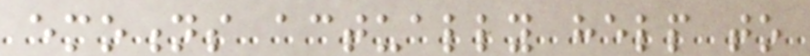emotions actually help to
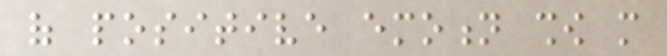of positive emotion show more
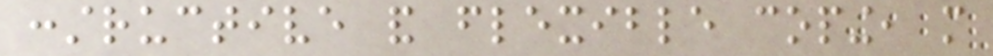constructive and flexible coping, more
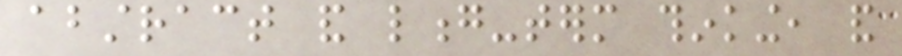abstract and long-term thinking, and
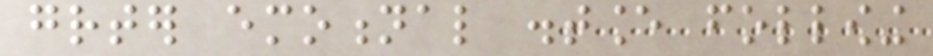greater emotional distance following
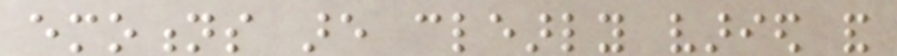emotions are clearly varied and
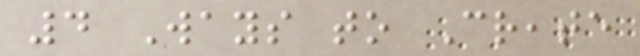4 Ways to Create
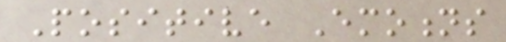Positive Emotions
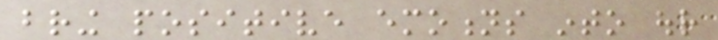bring positive emotions into our
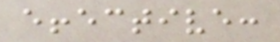effective:
